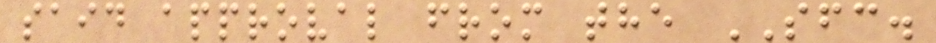said approval from the SFC.
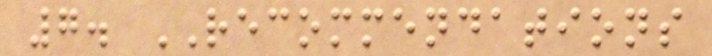7. RECOMMENDATIONS
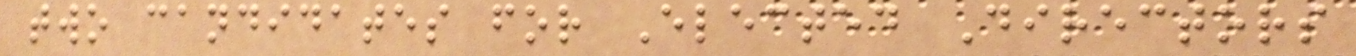two candidates for Elected Directors
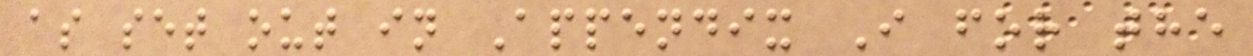as set out in Appendix I for the
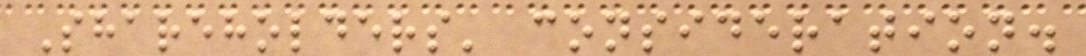Shareholders' consideration.
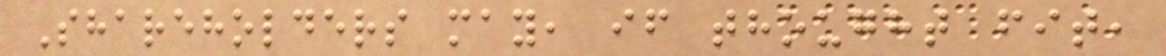Shareholders may, if thought fit,
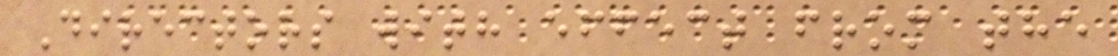Directors with effect from the
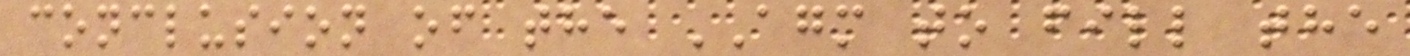conclusion of the AGM to fill the
